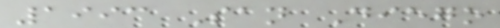1993 San Diego
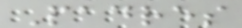Padres
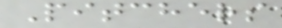Pitchers
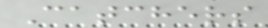Catchers
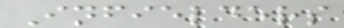Infielders
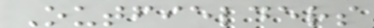Outfielders
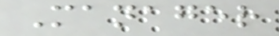Manager
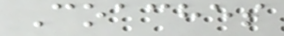Coaches
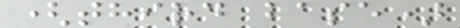(third base)
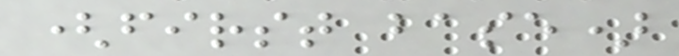(first base)
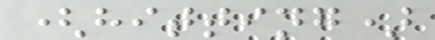(hitting)
